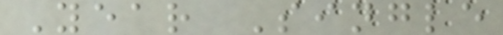Year Single
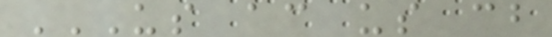US AC US CB
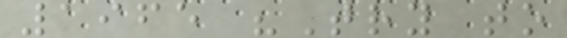1965 "Try to
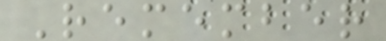Remember
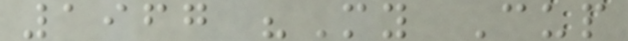1967 "My Cup
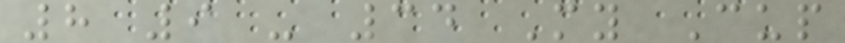8 9 - 34 My Cup
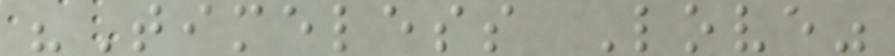"Timeless Love"
